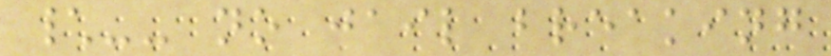\-- no jail breaking
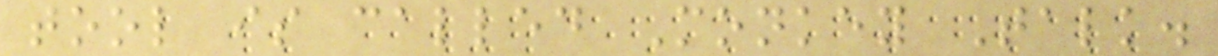tool is called Monkey Talk.
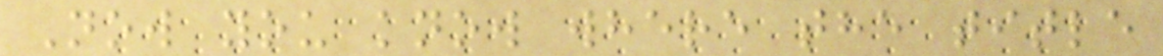Now you know where the title
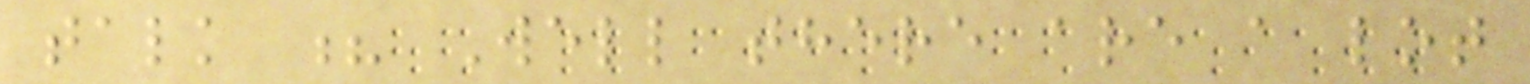talk ? Well there are a lot
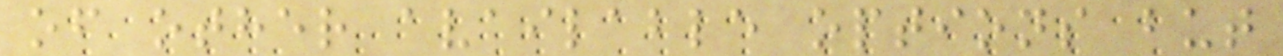of other available options but
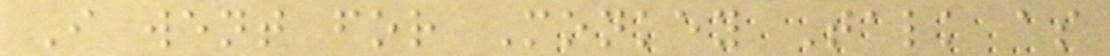I went for Monkey Talk as
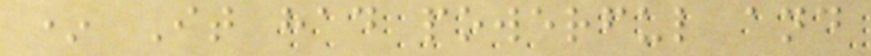* It had powerful and
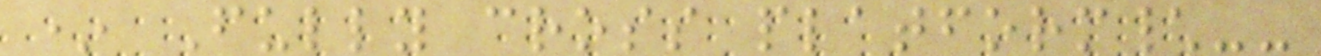* Fully cross platform\--
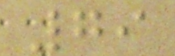79
